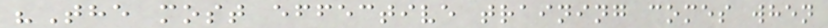"The most effective training comes when
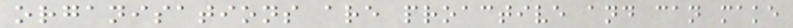organisations are proactive and can make
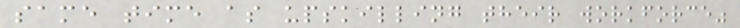same time as upskilling their workforce"
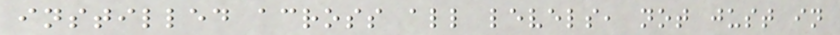instilled across all levels, not just in
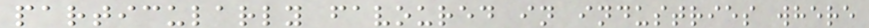particularly favoured in industries where
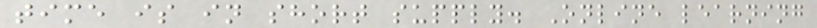time is in short supply. Online learning
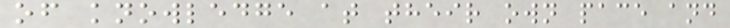of knowledge at their own pace and
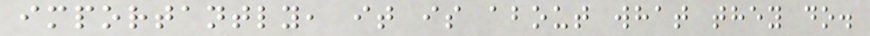importantly, it is about what they do.
